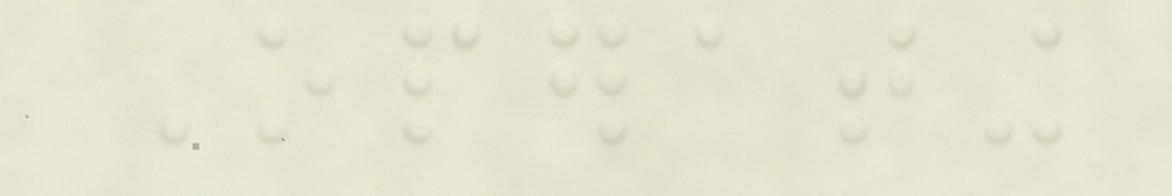Operating
